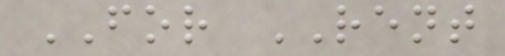FOR RENT
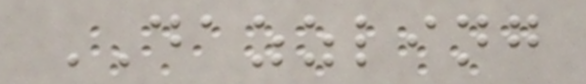DAZZLING
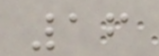16
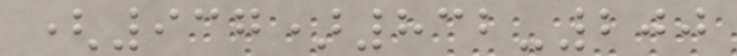(937)832-200
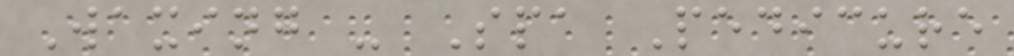Waxing - Spa Pedicure
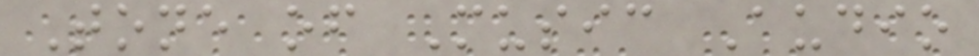Tone of Music Audio
